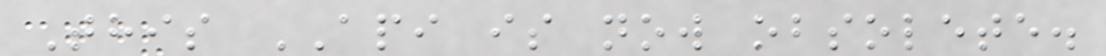This API is now obsolete.
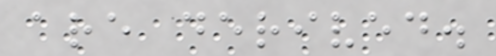are derived.
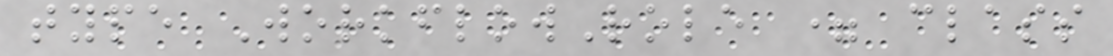type WorkflowRole = class
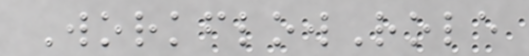WorkflowRole
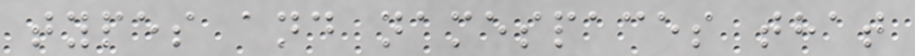types and namespaces that
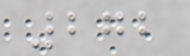272
